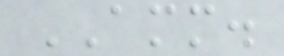AMM.
